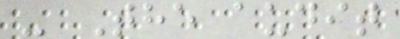- The audit
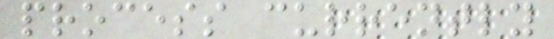process currently
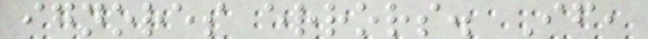ignores errors. If,
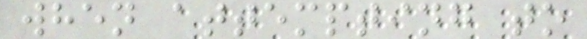when attempting to
